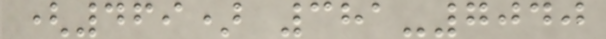(469) 381-7040
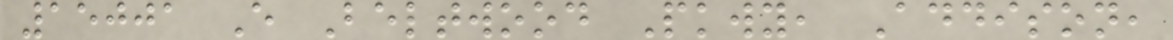15001 E Beltwood Pkwy, Addison,
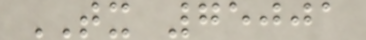TX 75001
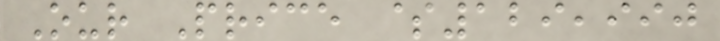Our Price $129,990
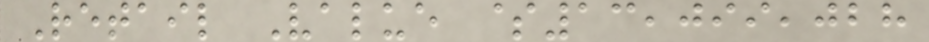Retail Value $13,099,028
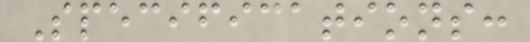Specifications:
